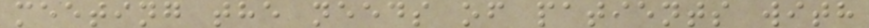meeting the needs of patients with
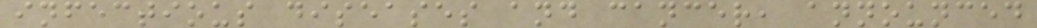infectious diseases and cancer, announced
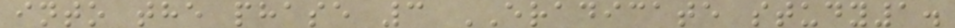into the phase 3 ERADICATE study1.
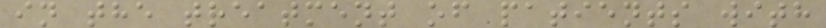in the treatment of patients with
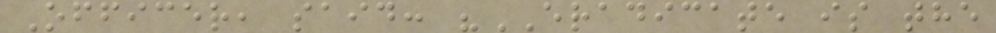Officer, said: "ERADICATE is the
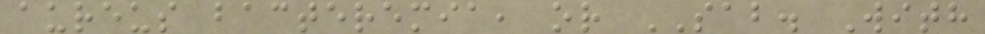aureus bacteremia, or SAB. With
